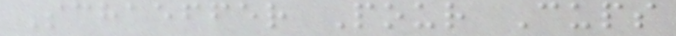Schaeffer Pour Cups
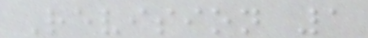Revision 1
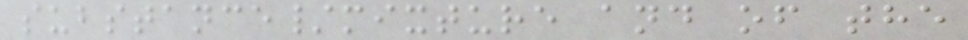substance/mixture and of the
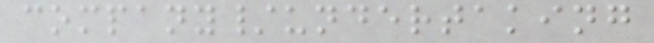company/undertaking
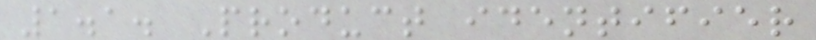1.1. Product identifier
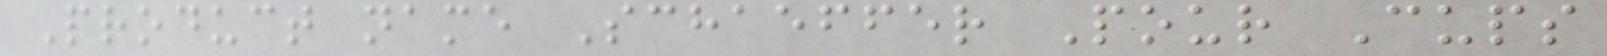Product name Schaeffer Pour Cups
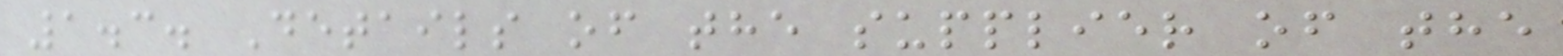1.3. Details of the supplier of the
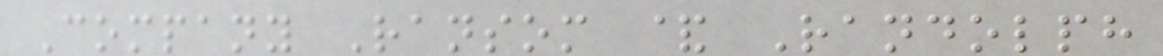Company Ransom & Randolph
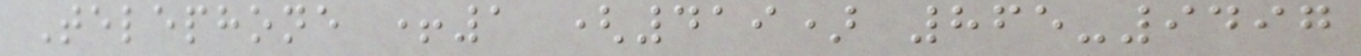Telephone +1 (419) 865-9497
